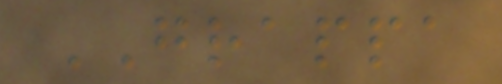GRAPPA
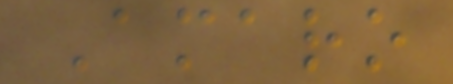Amaro
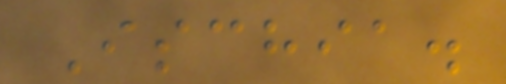Ischia.
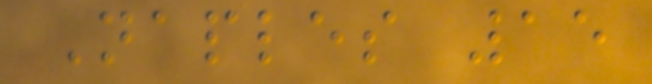Naples 15
